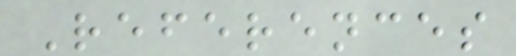References
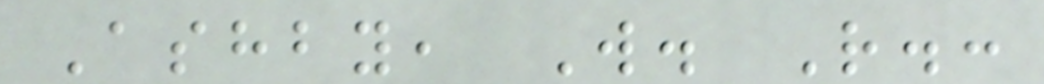Ashby, W. R.:
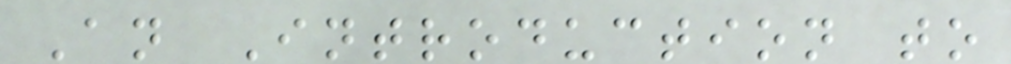An Introduction to
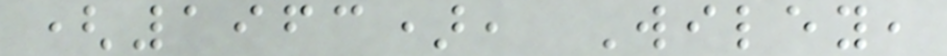(1963), Wiley,
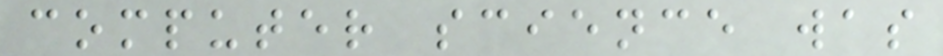computer science was
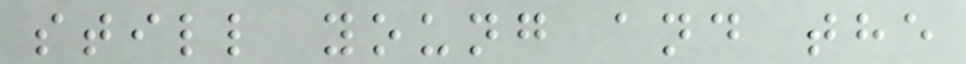still young and the
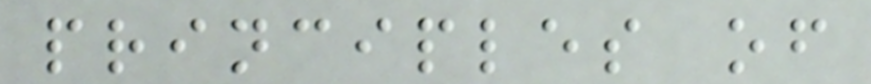principles of
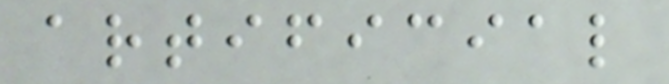artificial
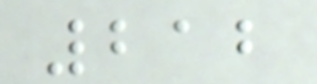212
